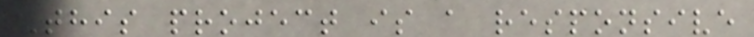This project is a responsive
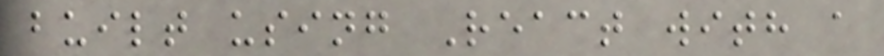built using React with a
